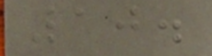10.
